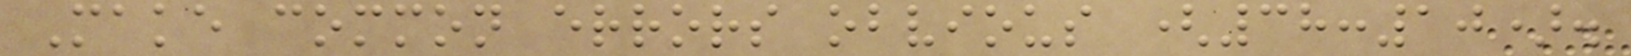Make common errors obvious (38:10).
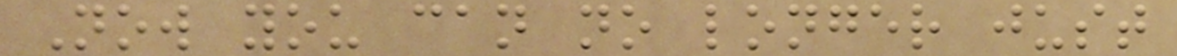Now you can no longer just
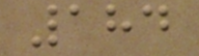184
